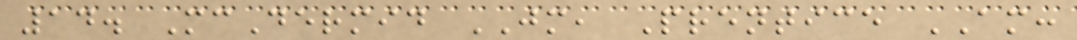14. McDermid JM, Prentice AM:
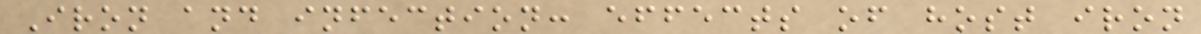Iron and infection: effects of host iron
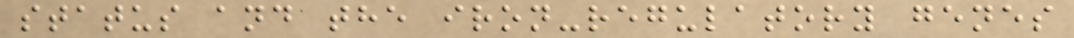status and the iron-regulatory genes
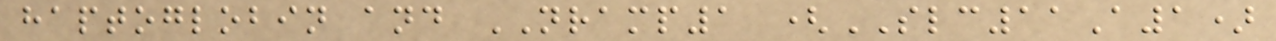haptoglobin and NRAMP1 (SLC11A1)
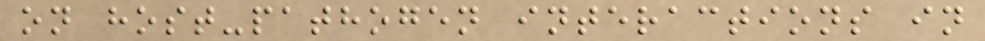on host-pathogen interactions in
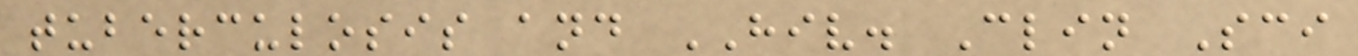tuberculosis and HIV. Clin Sci
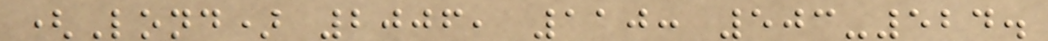(Lond) 2006, 110: 503-524.
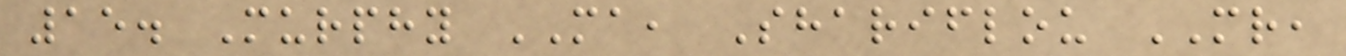15. Murphy MA, Shariflou MR,
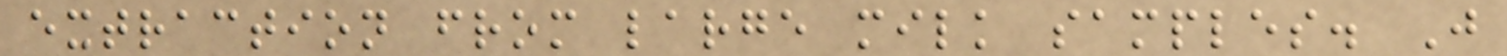extraction from large milk samples. J
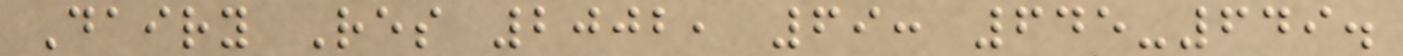Dairy Res 2002, 69: 645-649.
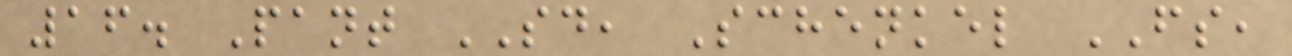16. Pant SD, Schenkel FS,
